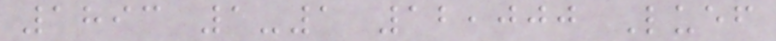1893 1-1 12,000 Luef
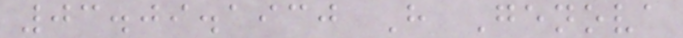03.09.1930 H Genova
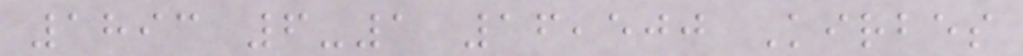1893 6-1 16,500 Kirbes
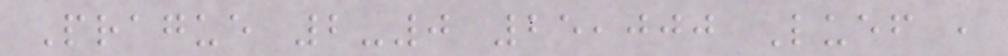Prague 2-0 25,000 Luef ,
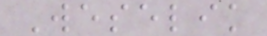Weselik
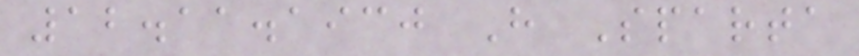12.11.1930 H Sparta
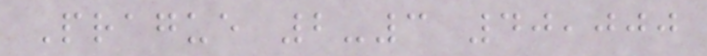Prague 2-3 40,000
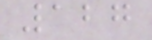127
